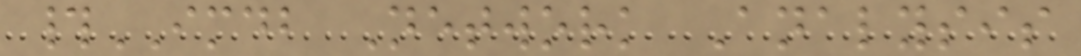#IMDB Network Analysis
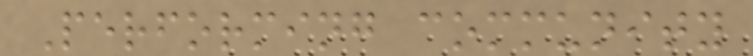Performing community
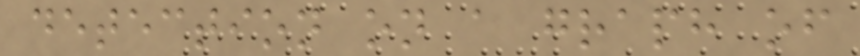detection on a graph of
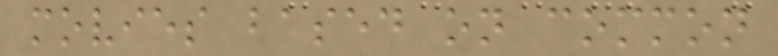movies based on common
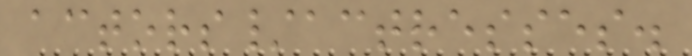actors/actresses.
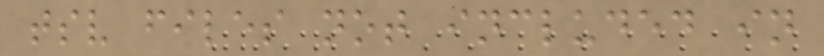tsv files not included in
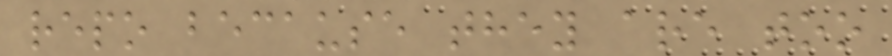repo because they are too
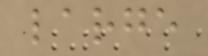large
